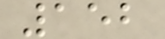152
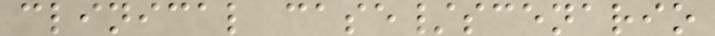clinical case/scenario
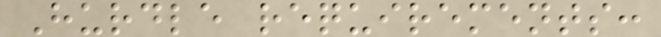Hurdle requirements:
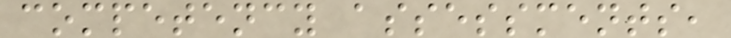competency assessments,
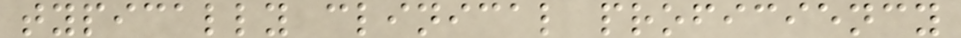typically clinical proficiency
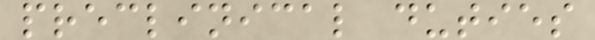preclinical duties
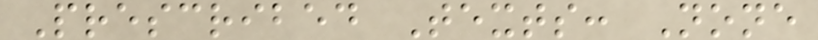Prescribed Texts: None
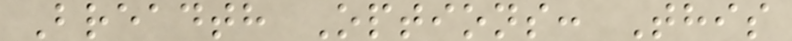Breadth Options: This
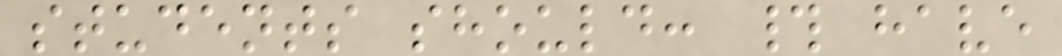students should: # have
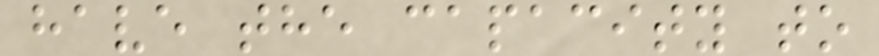have the capacity to
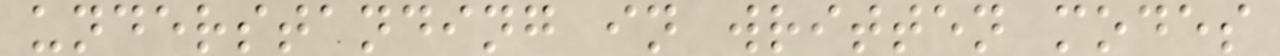understanding in written modes
